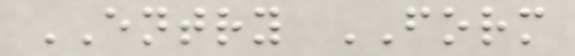ENTRY FORM
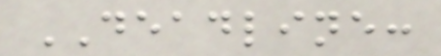DEADLINE:
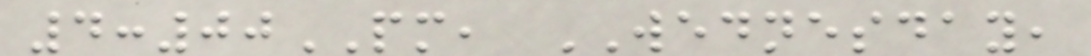4:00PM, WEDNESDAY,
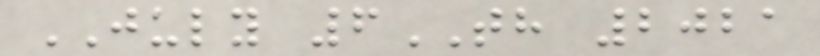JULY 6TH 2021
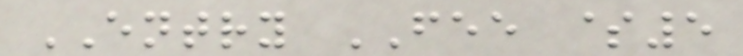ENTRY FEE $5
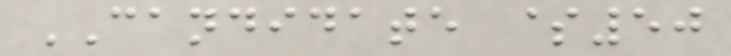CANDIDATE $50
